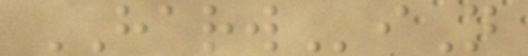HARWiN
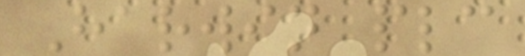Harwin plc
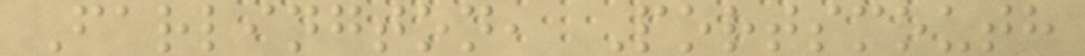Farlington, Portsmouth
